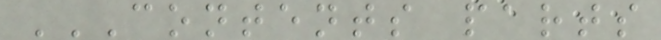CONTENTS PARTS
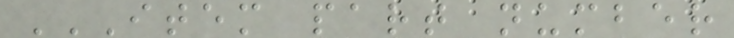ITEM PART NUMBER
